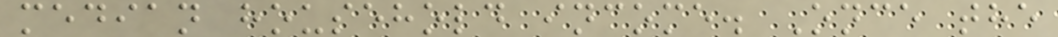median household income. Once the
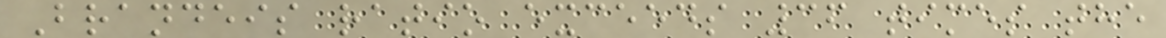Brandeis ratio exceeds 36 times the
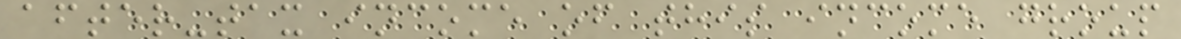after-tax income of this income group
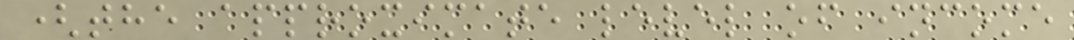(the approximate level of income
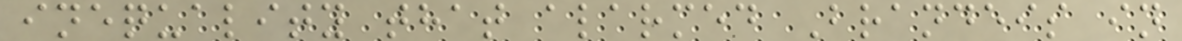inequality that alarmed Brandeis in
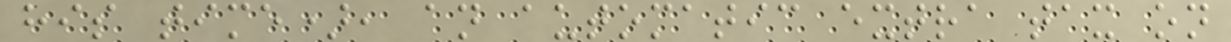his time), an automatic extra tax on
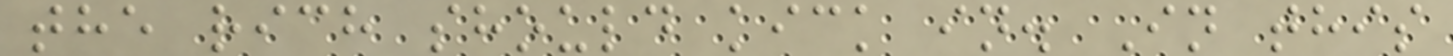the rich should kick in. In this
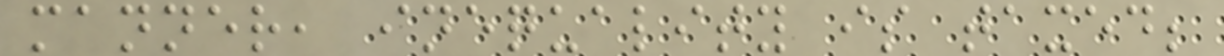manner, inequality is taxed;
